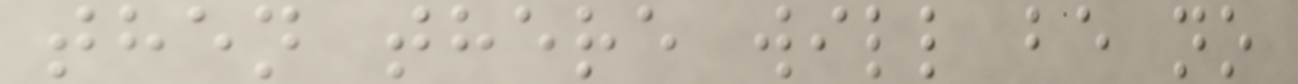then there will be no
